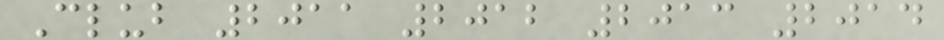Club 2011 2012 2013 2014
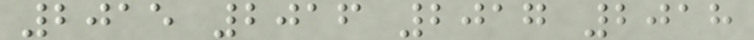2015 2016 2017 2018
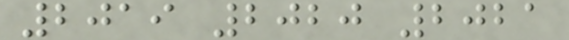2019 2020 2021
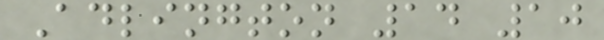Adlington 14 10
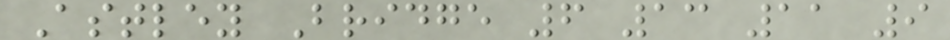Astley Bridge 6 13 11 9
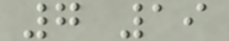7 19
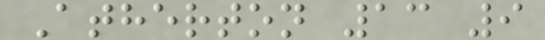Atherton 13 9
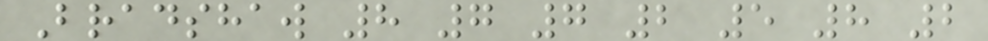Bradshaw 8 7 7 2 5 8 2
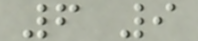6 9
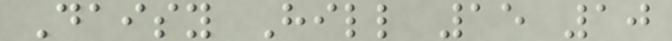Daisy Hill 15 10
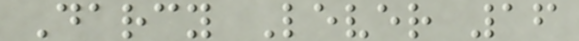Darcy Lever 16
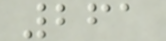261
